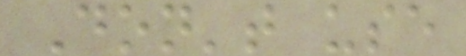Don't use
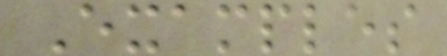Examples
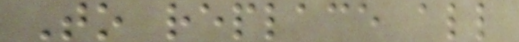To replace all
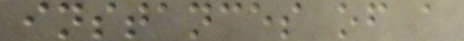instances of a
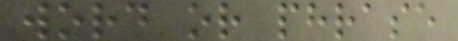word or phrase
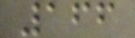166
